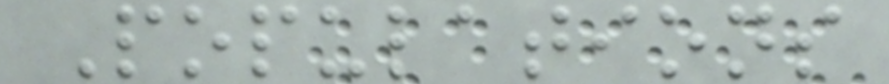Populations
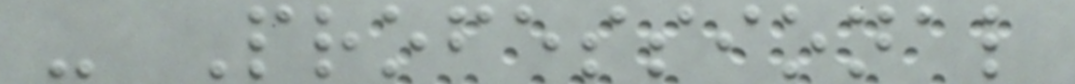- Professional
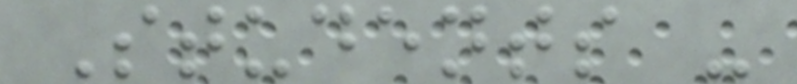Students -
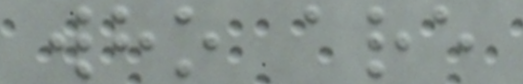who are
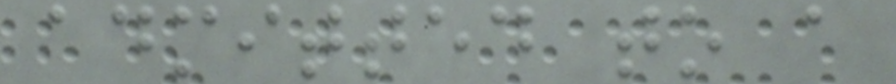admitted to a
